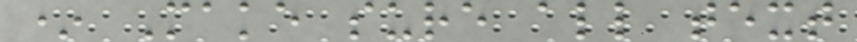* Make sure all text
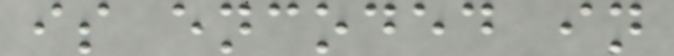is encoded in
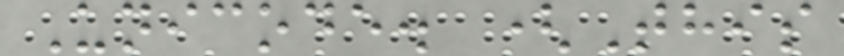Unicode. (This
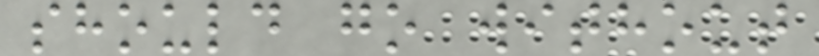should go without
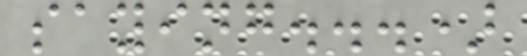saying...)
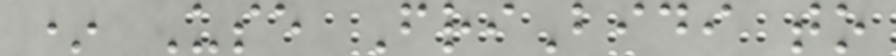* Use FriBidi to
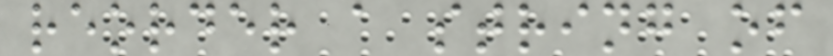reorder a string of
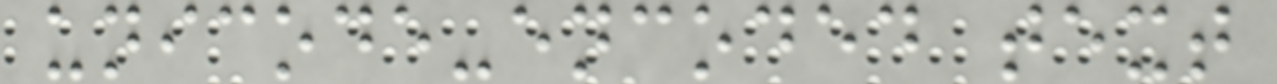unicode-encoded text
